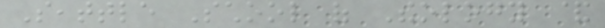Seattle School of Theology &
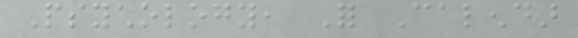Psychology, For Calendar
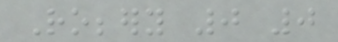Robbery 0 0
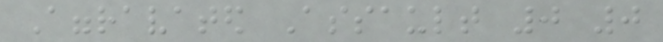Aggravated Assault 0 0
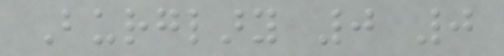Burglary 0 0
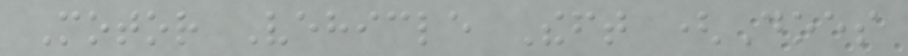Motor Vehicle Theft (Does
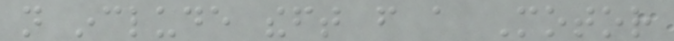not include theft from a Motor
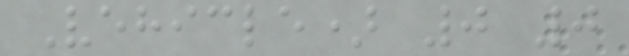Vehicle) 0 0
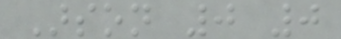Arson 0 0
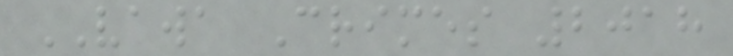VAWA Crimes 2018
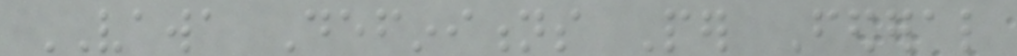VAWA Definitions Per Federal
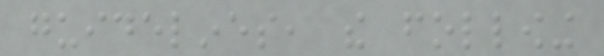guidelines, the following
